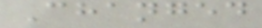Changed
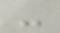-
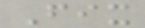Fix
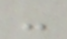-
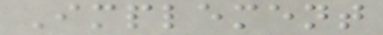Implement
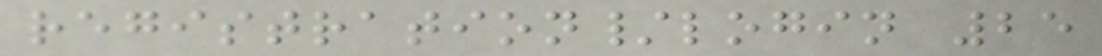registration/login 25
